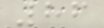86
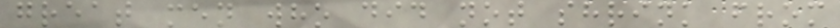great men who did not shrink from
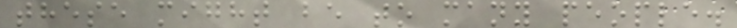these might be to many people.
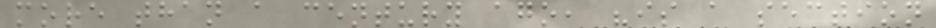more than a century ago, "is a section
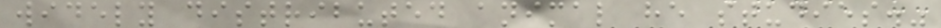widely distributed animal he studies."
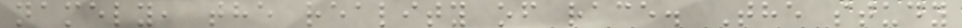namely, the reality of race. The study
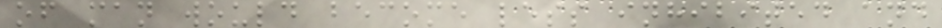of man would become less inhibited and
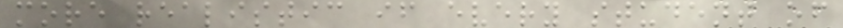more realistic if every student of
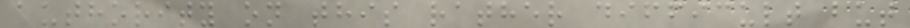authority on this rather difficult but
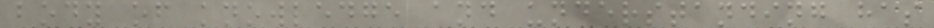body of knowledge and understanding has
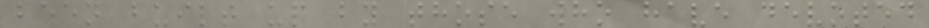been built up by those who have devoted
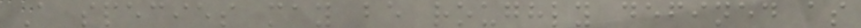A species may be roughly defined as
